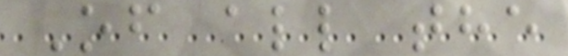Of all the
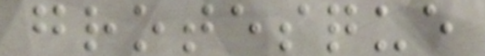grotesque
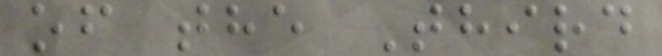of the Third
